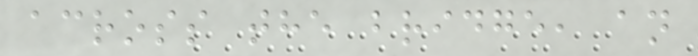across the bridge, an
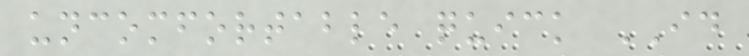uncomfortable quick ID
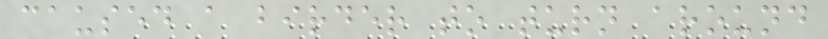caused a birder to turn around
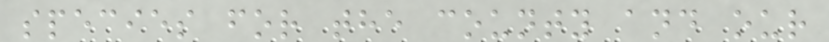species for the county and our
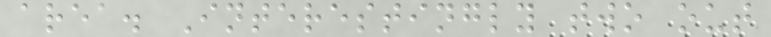area. Interestingly two out
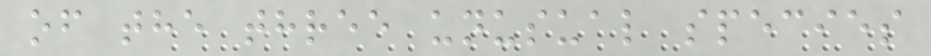of the three unusual species
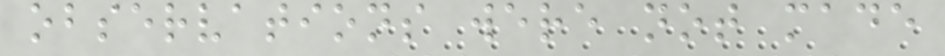observations were not made
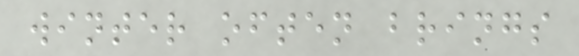winter often brings
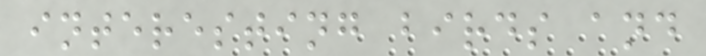interesting birds and
